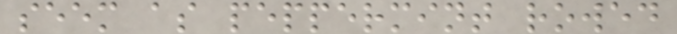seem as peppermint rowed
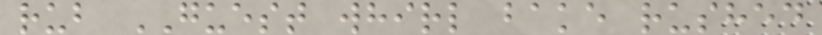rub GUEST whirl bake rushed
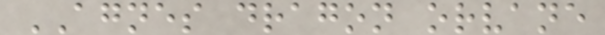AGNES dragon orvane
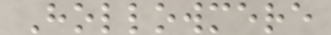Hollowmere
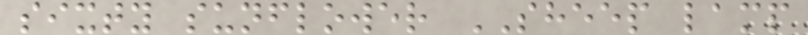sixty sunflower SHEEP lamp
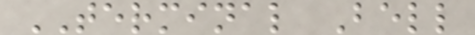TERMINAL Bell
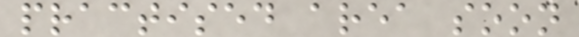practised area soon
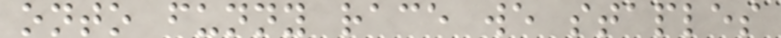onto funny race we staples
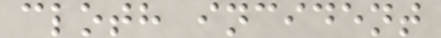cloth incident
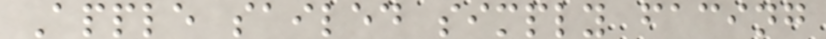Apple sailed simply facing
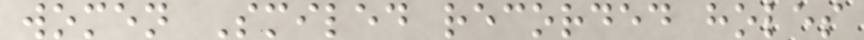women Smiled recorded holes
